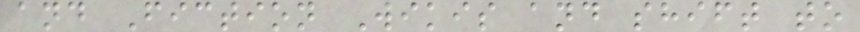and Fiction Wikis and shift to
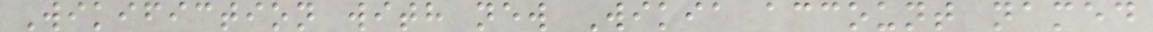Wikifiction with new Wikia account named
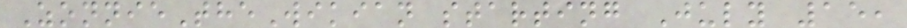ZonnieTheWikian starting July 15,
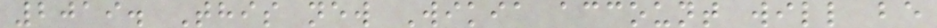2019. This new Wikia account will be
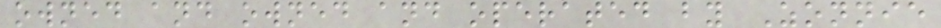owned and owned and operated by Zonnie
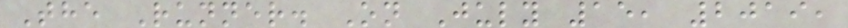The Runner. On July 15, 2019,
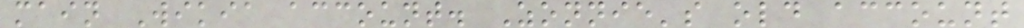main Wikia account. Zonnie's old account
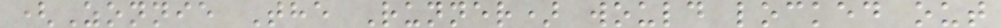(Zonnie The Runner) would locked out
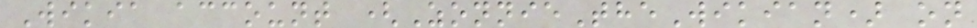Wikia account (ZonnieTheWikian) on
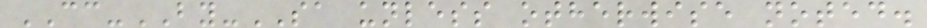CC-BY-SA unless otherwise noted.
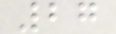27
